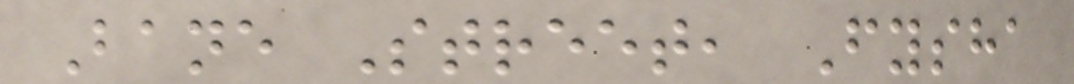Bane Street, Fysha
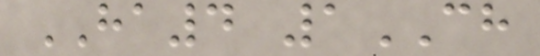HA4 1CH
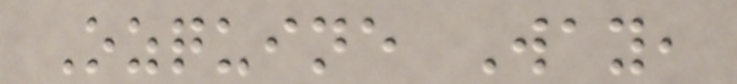Ozquine Way,
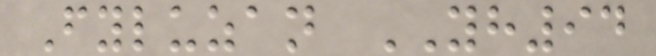Fyluzan YH94
